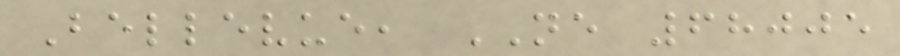Bellevue, NE 68005
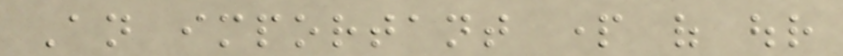An important part of our
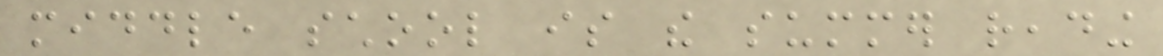middle school is the summer reading
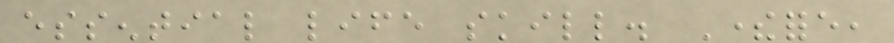essential life skill. Therefore,
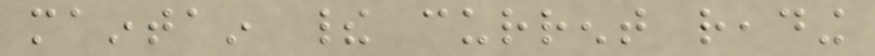maintain their current reading
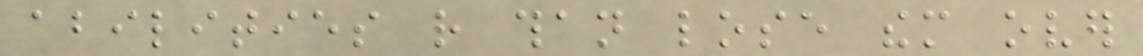abilities rather than lose them over
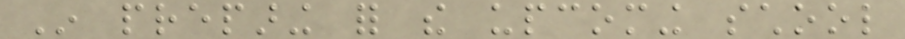In preparing for the upcoming school
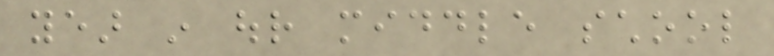year in our middle school
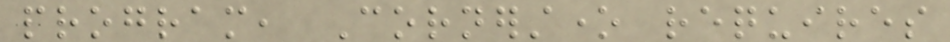program, Cornerstone requires
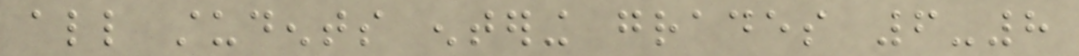all students entering grades 6-8
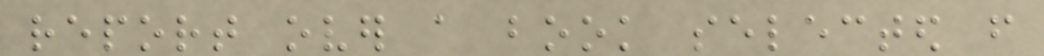report over a book selected from
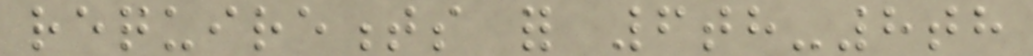requirements for 6th-8th
